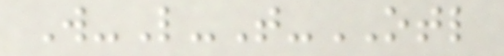W-L-T-OTL
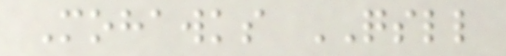Mohawks QSLL
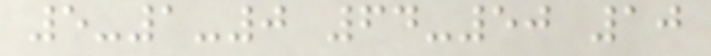5-1-0 64-50 10
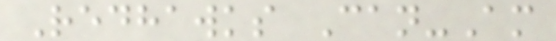Redhawks Can-Am
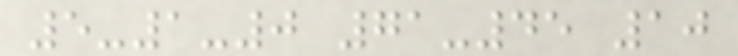5-1-0 71-45 10
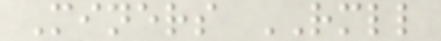Miners RMLL
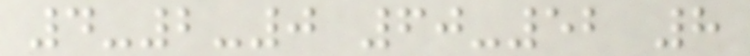4-2-0 60-52 8
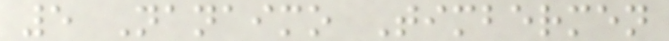5 Nanaimo Timbermen
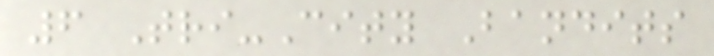6 Tri-City Bandits
